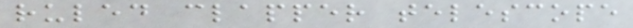ruled clapper telescope
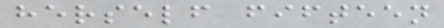herself fifteen
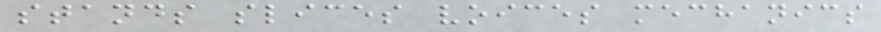stands slices voices mechanics
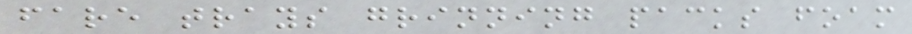fare trays grinning packs foam
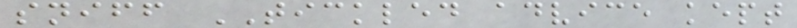sniff TICKLED advice kept
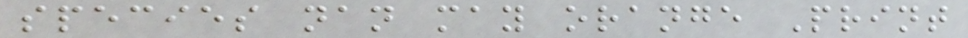species nan may orange Print
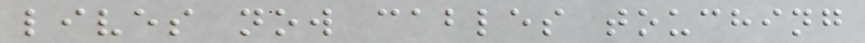lives now cables touching
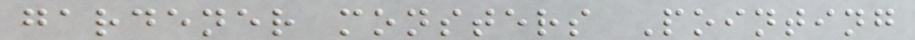gardener monsters Pointing
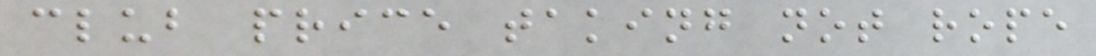club price taking not rope
